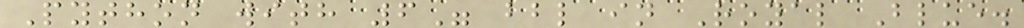Python with 6" bbl in Royal Blue.
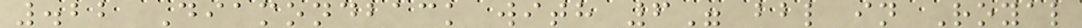.22 Diamondback with 6" bbl in Royal
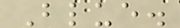Blue.
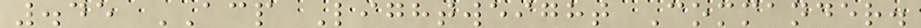.45 ACP Lightweight Commander.
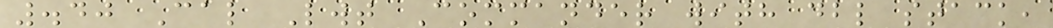.40 Cal Lwt Commander with dbl stack,
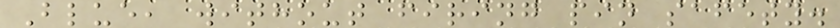Blue, without firing pin safety.
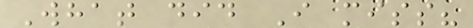What did I miss?
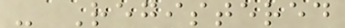- Registered
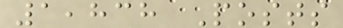1,838 Posts
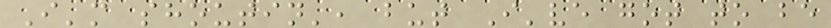I'm shoutin', but I've got to be
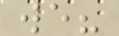we?
